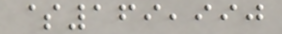$169,990
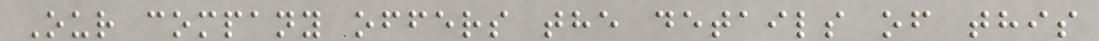Our company offers the details of this
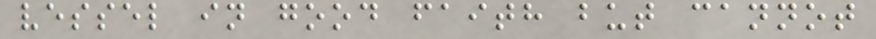vessel in good faith but cannot
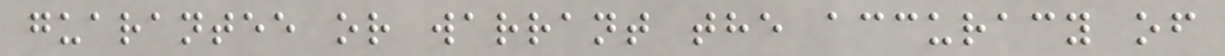guarantee or warrant the accuracy of
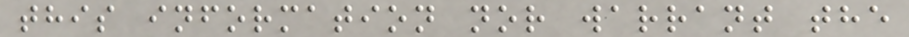this information nor warrant the
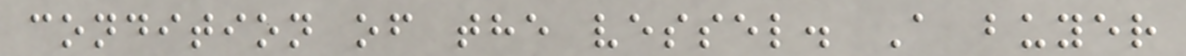condition of the vessel. A buyer
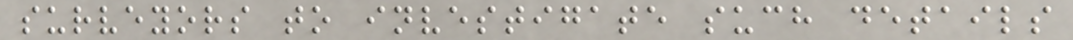surveyors to investigate such details
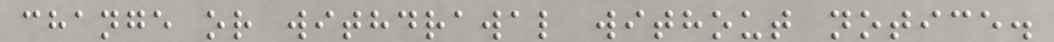change or withdrawal without notice.
